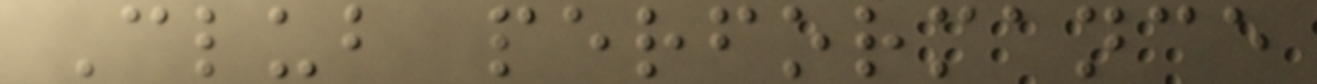Club performance
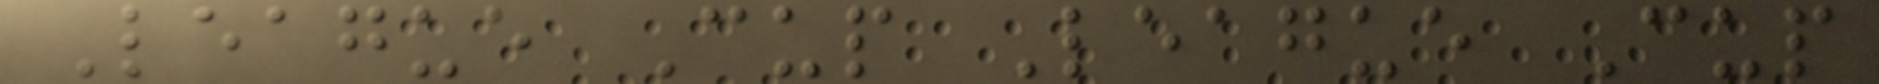League Cup League Cup
